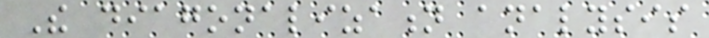The diagonalization analysis
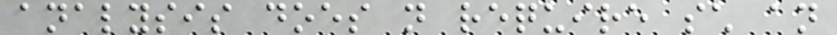analysis does not require such an
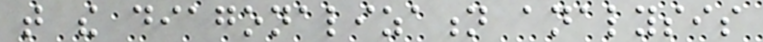that the diagonalization analysis
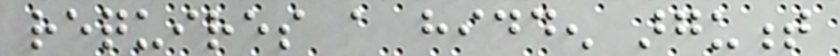requires a hidden argument
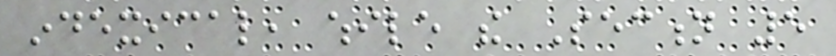indexical, while the Section 5
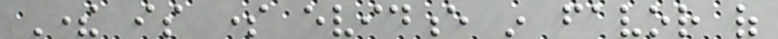There is some evidence in favor of
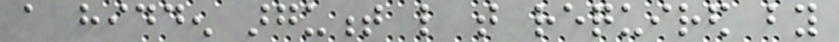a hidden argument like that required by
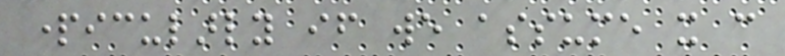particularly if we assume it can
